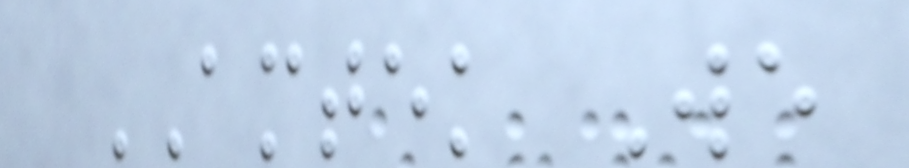AMTEK We
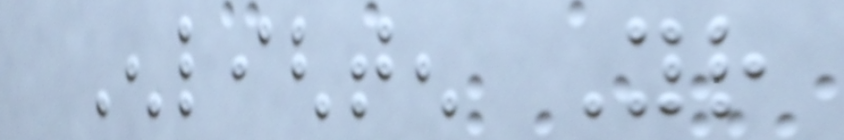Enlighten Your
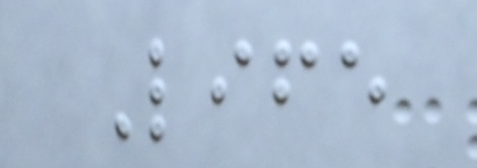Life
